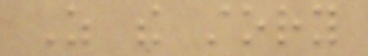As the story
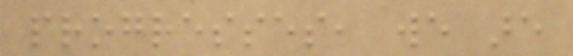progresses, we are
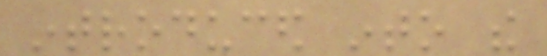introduced into the
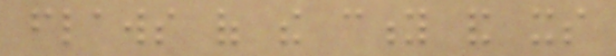flaws of the city and its
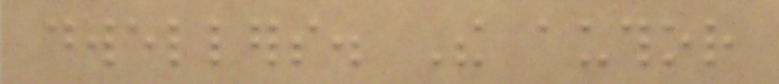dwellers. The author
